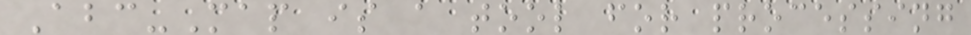Abc-Map is a tool for processing
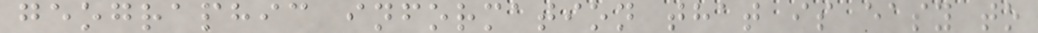geographic information that is easy to
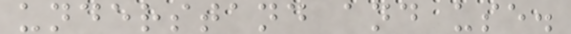understand and use.
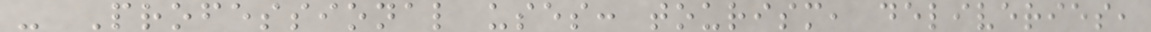- Professional uses: tourism, deliveries,
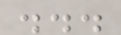...
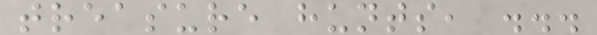treasure hunts, ...
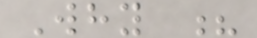Why ?
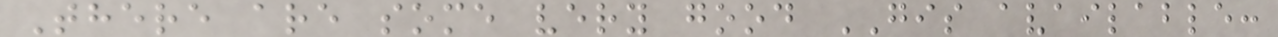There are some very good GIS available:
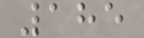185
